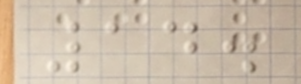14.
